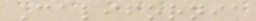California
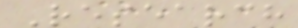Research
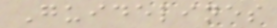Guidelines
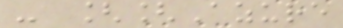- [[Azure
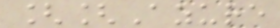[[Azure
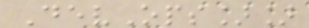DevOps]]
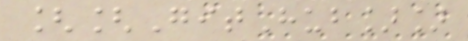[[GitHub]]
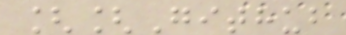[[Github
